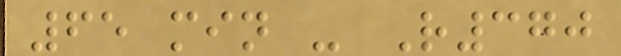65 min - R370
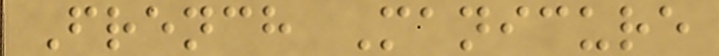French Manicure
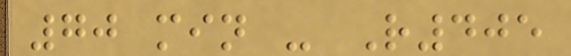70 min - R405
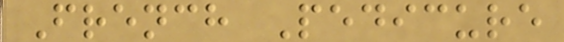French Pedicure
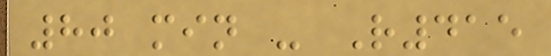80 min - R415
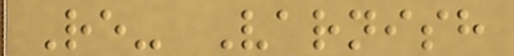Re- Varnish
